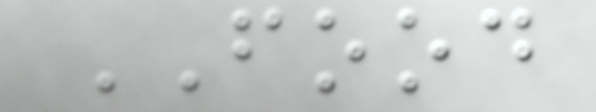FOOD
